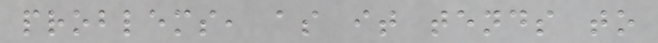problems, as it tends to
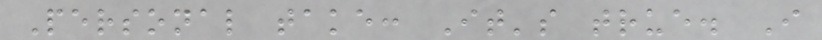Personal take: It's true. I
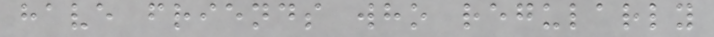have friends who regularly
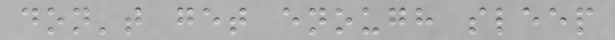don't get enough sleep
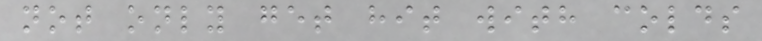not only get hit with colds
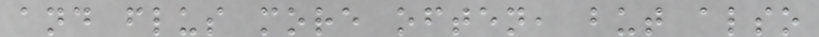and flus more often, but also
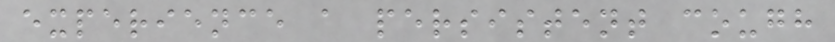experience a persistent cough
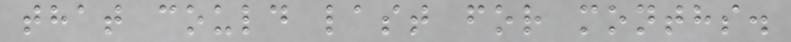that could last for months.
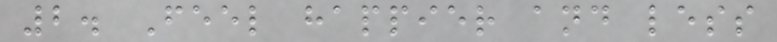2. Feel happier and less
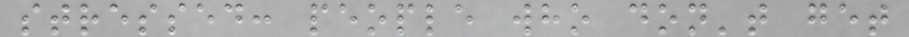stressed: people who don't get
